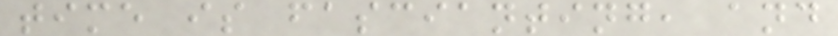time is fascianting, and
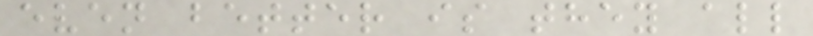even better is they all
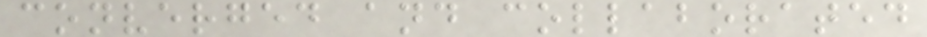converged and collaborated
